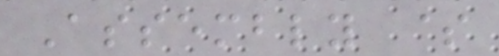Assembly $
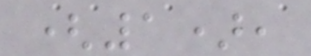(1),
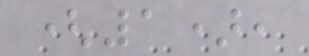(1),
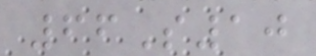66S10
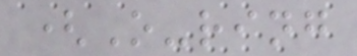(O-ring
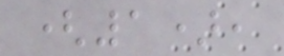(1),
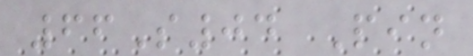66S04 Pin
